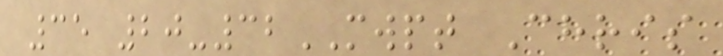35 20-32MWPT Chris
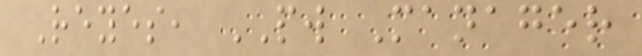Reyes, PW Manager
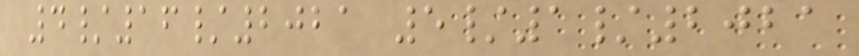4/16/2021 5/1/2021
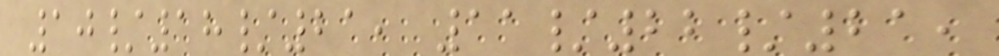10/18/21, 11/22/21,
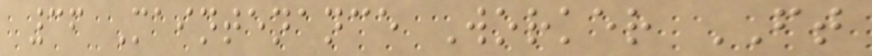36 Maintenance Worker FT
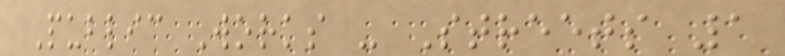Public Works - Streets 1
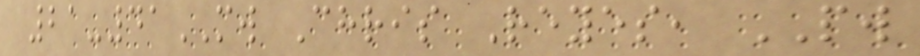21-41MW Chris Reyes, PW
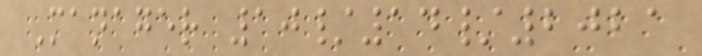Manager 10/14/2021
